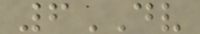6DV
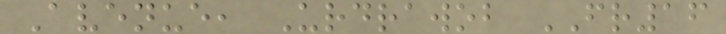Avenue, Urdrawob FR16
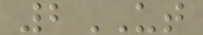2UT
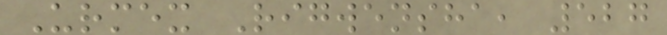Urmex Rigwensha, 527
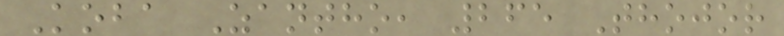Koba Zantho, 265 Thojor
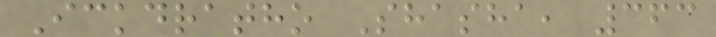Ickdratho Shasha, 363
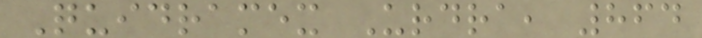Quidramex Urdra, 864
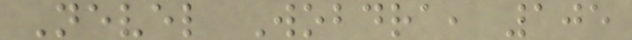Nevel Wobdra, 105
